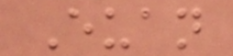Euan
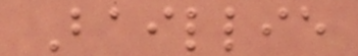Baillie
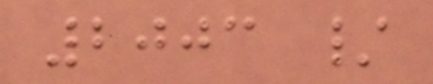2003 /
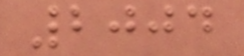2004
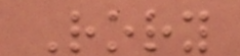Rory
